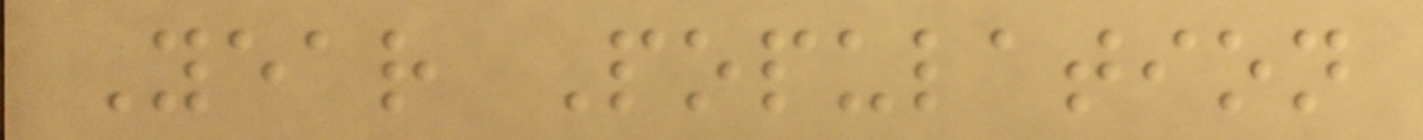Year Population
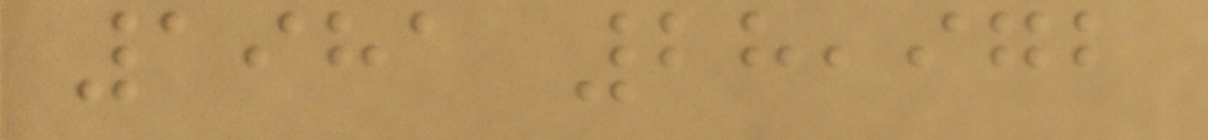1981 28,972
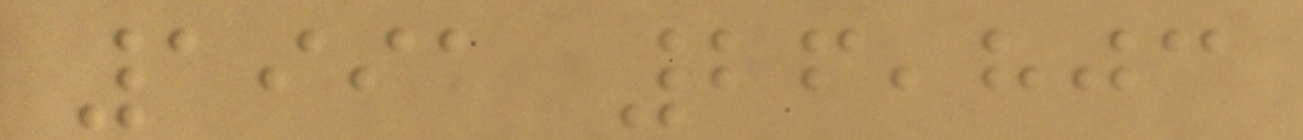1991 26,803
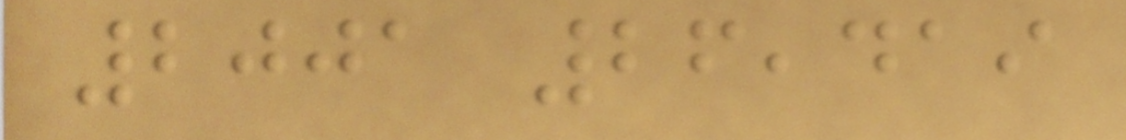2001 26,419
